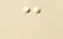c
